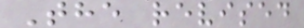The revised
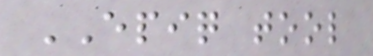EPIQ tool
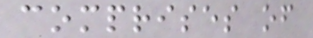comprises of
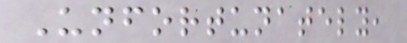Unfortunately,
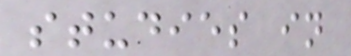studies in
